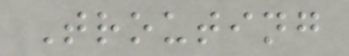Trouting
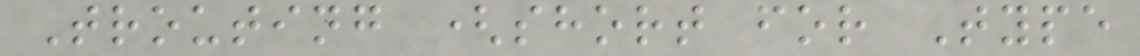Trouting (short for Type
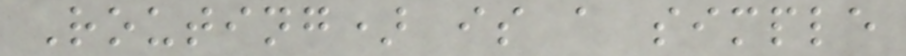Routing) is a simple
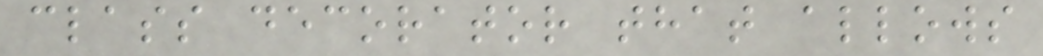class decorator that allows
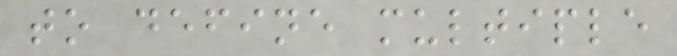to define multiple
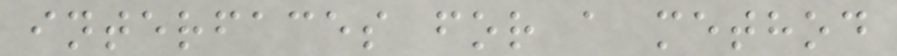interfaces for a method
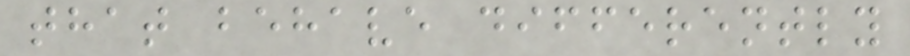that behave differently
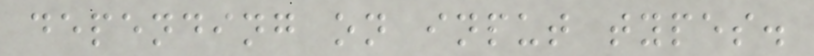depending on input types.
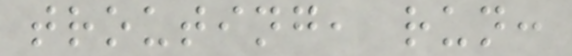trouting, run:
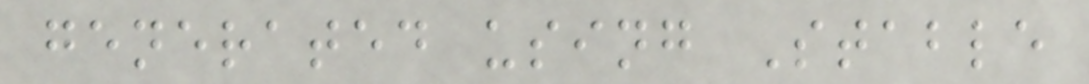generated using Stable
